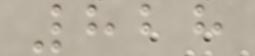828
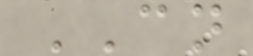CN
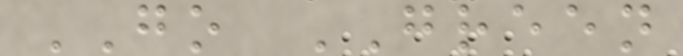GO GREEN
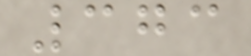373
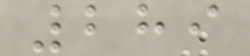289
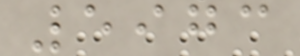5973
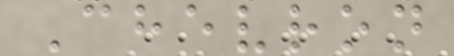Chevron
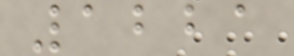1221
